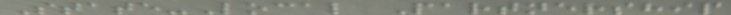State-Local Partnership
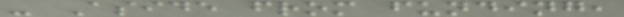- Aside from funding,
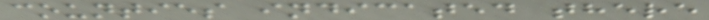counties indicated there
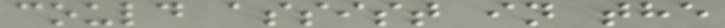could assist in the
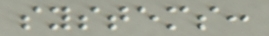systems:
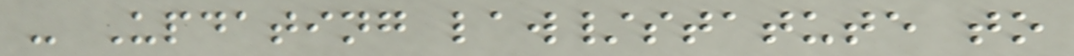- Updating law/statute to
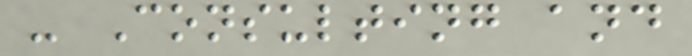- Consulting and
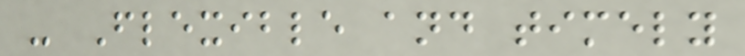- Flexible and timely
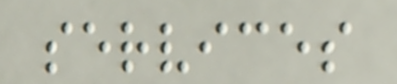services
